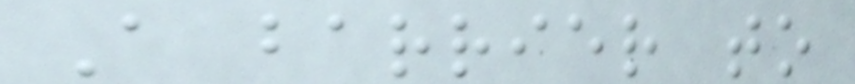A barrier to
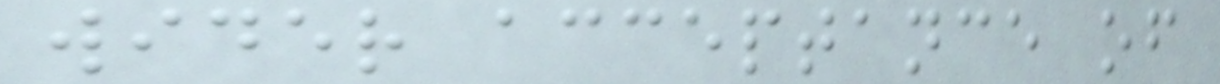wider acceptance of
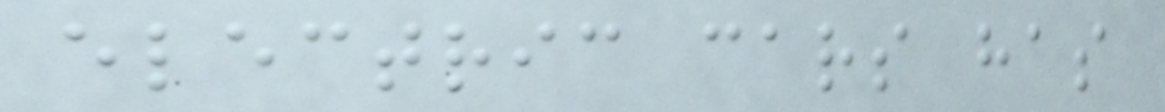electric cars has
